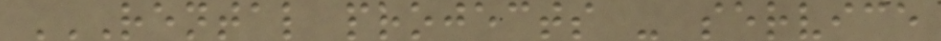RENTAL PROJECTS - SERVICE
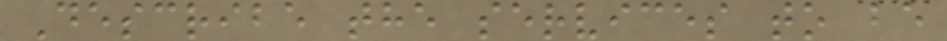Describe the services to be
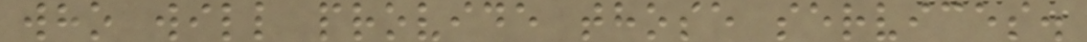who will provide those services.
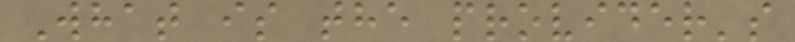What is the provider's
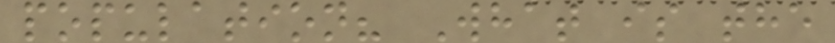population? What is the
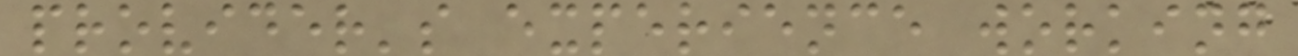provider's experience working
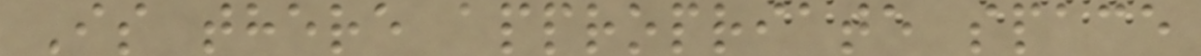Is there appropriate space
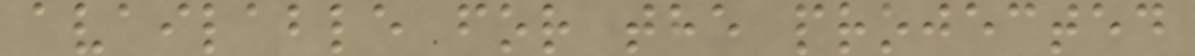available for the projected
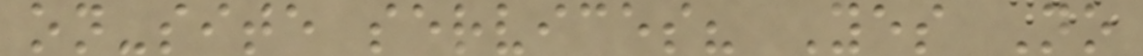on-site services? Yes No
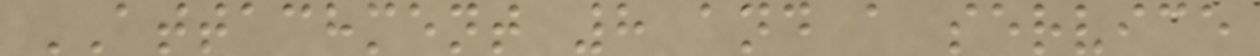ATTACHMENT 8 and a service
